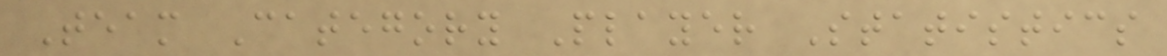Team Category Player Statistics
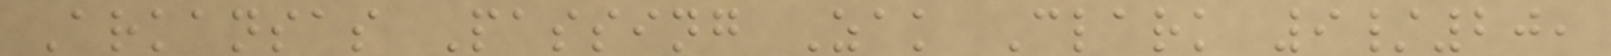Arkansas Passing Zak Clark 9/20,
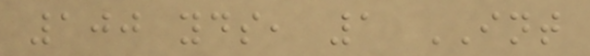100 yds, 1 INT
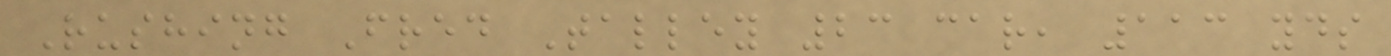Rushing Fred Talley 23 car, 113 yds
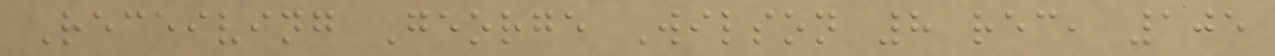Receiving George Wilson 8 rec, 105
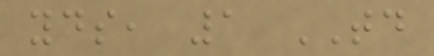yds, 1 TD
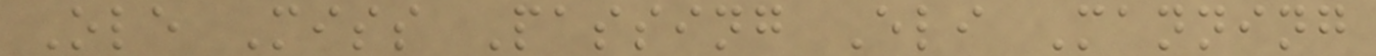Ole Miss Passing Eli Manning
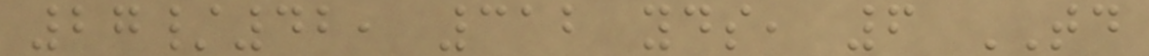27/42, 312 yds, 6 TD
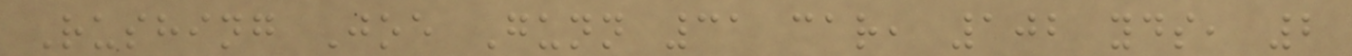Rushing Joe Gunn 31 car, 102 yds, 2
